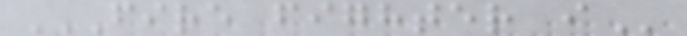FIRE FIGHTER I
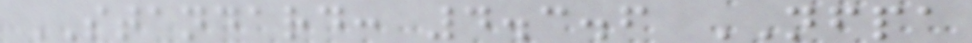STANDARD: 4.3.6 NFPA
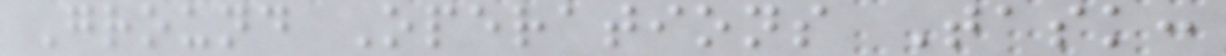Ground Operations Task:
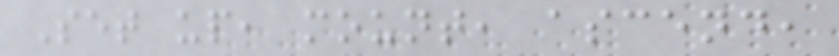Set up, mount, ascend,
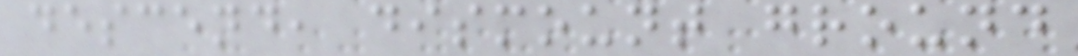descend, dismount ground
